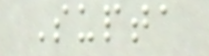Supta
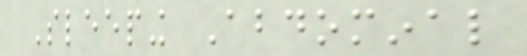Sleeping Abdominal
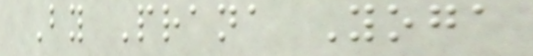By Prana Yoga
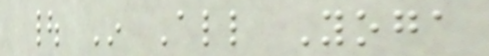| In All Yoga
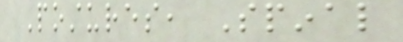Postures, Spinal
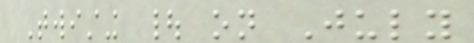Twisting | on July
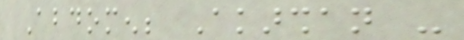Abdomen; Akarshan -
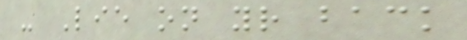- Lie on your back
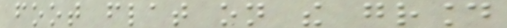foot flat on the ground
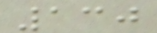130
